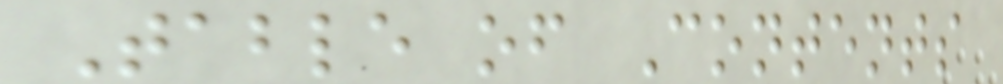Table of Contents
